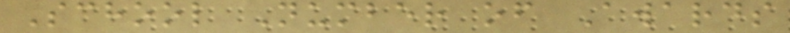School Number of Awards
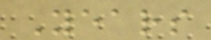Years
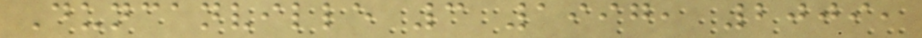Duncanville 3 1997, 2009,
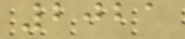2021
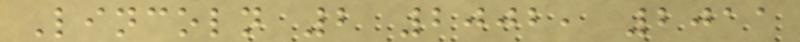Lincoln 2 2002, 2011
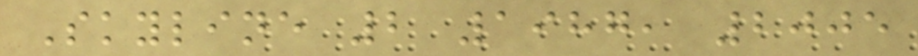Skyline 2 1987, 2005
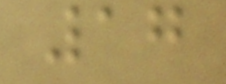17
